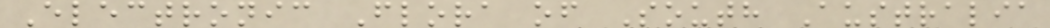Electronic Flora of South Australia
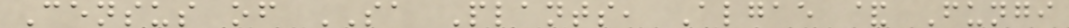Census of SA Plants, Algae & Fungi
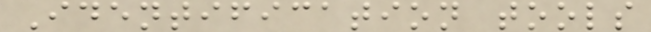Identification tools
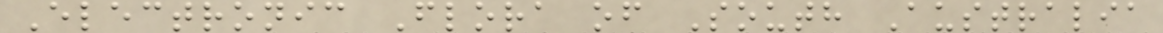Electronic Flora of South Australia
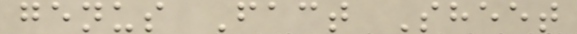genus Fact Sheet
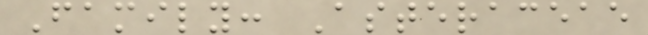Family: Asteraceae
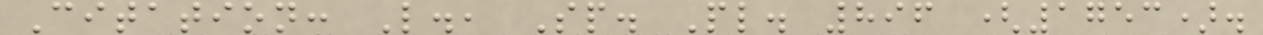Citation: L., Sp. Pl. 896 (1753).
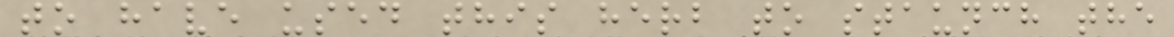to have used this herb to staunch the
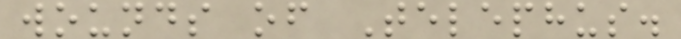wounds of Telephus.
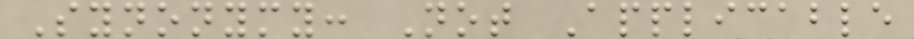Synonymy: Not Applicable
